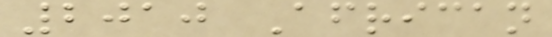2010 African
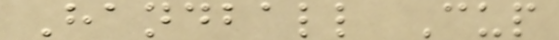Handball Cup
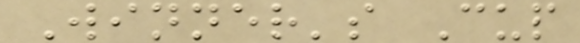Winner's Cup
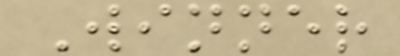Winner
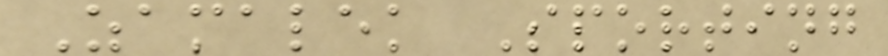Zamalek Sporting
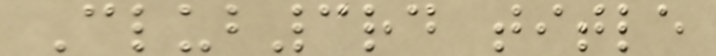Club3rd title
